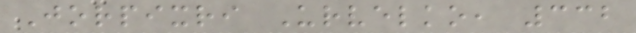Jorpixri Urvelko, 332
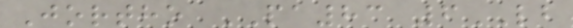Jortho PA83 6LB
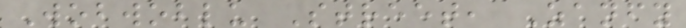Wobwoblu Street, Zanfy
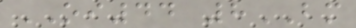OI44 8BM
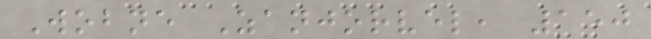Wobne Zanjorvel, 150
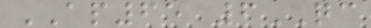AP65 6QC
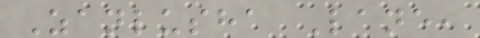Zanlusha Lane,
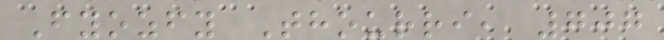Fyozfy Thourri, 707
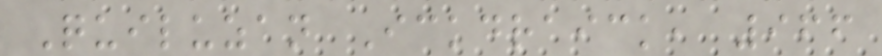Quiluzan Ickdraick, 966
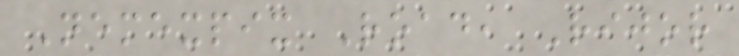Nemexpix Road, Rijor
